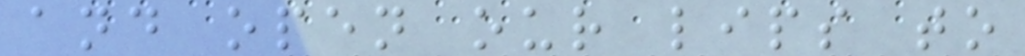and open our lips to
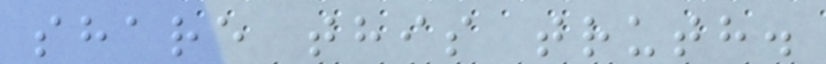share this truth.
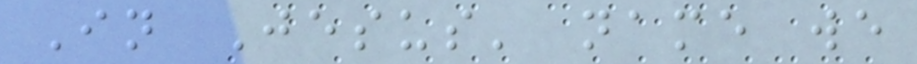In Jesus' name we
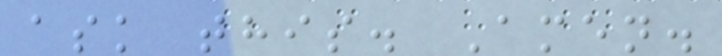ask this. Amen.
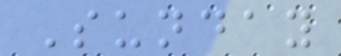Sunday
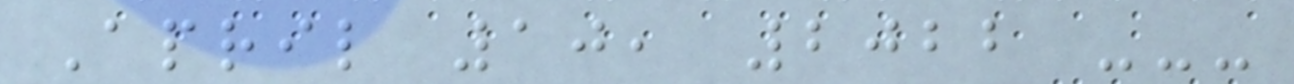April 10, 2022 ---
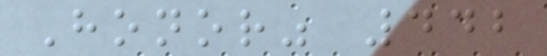Honor" 442
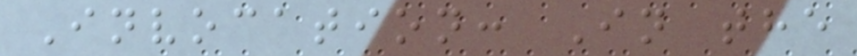Invocation: In the
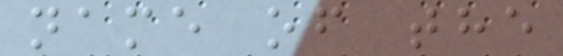name of the
